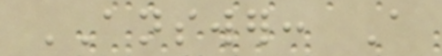ANSWER: A
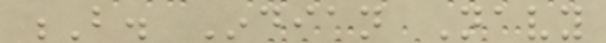B. Indian Navy
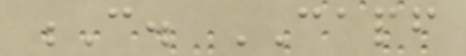C. CAPF
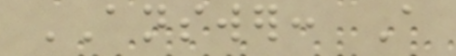ANSWER: A
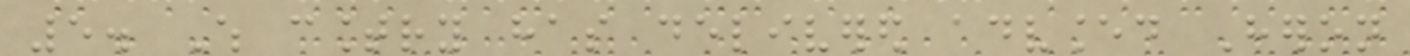5. Which country has delivered advanced Heron
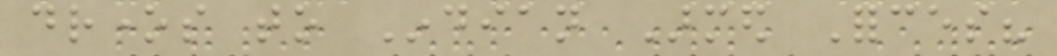drones to Indian Armed Forces?
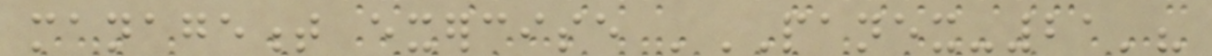management exercise 'PANEX-21'?
